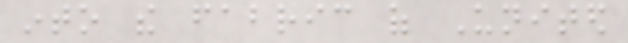into the fabric of United
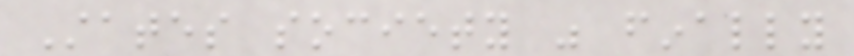States society was finally
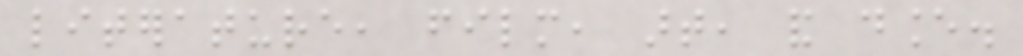literature, film, art, and dance.
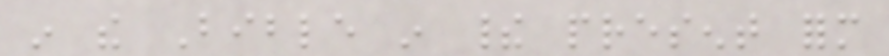in the Bible in their present form
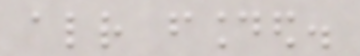already founded.
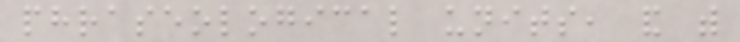phraseological units, and with
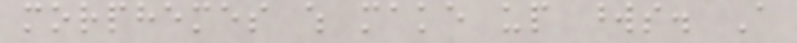morphemes which make up words. A
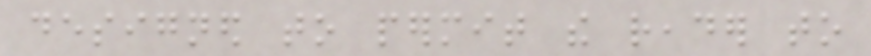designed to permit the reader to
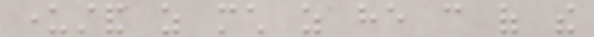understand as much as he can of the
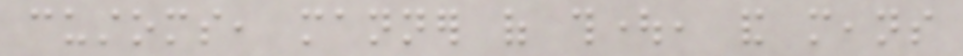customs, manner of thought, and means
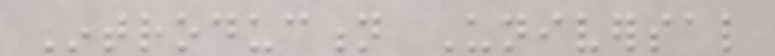Introduction Universal
